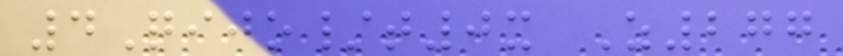4Qijo/t0x Z277
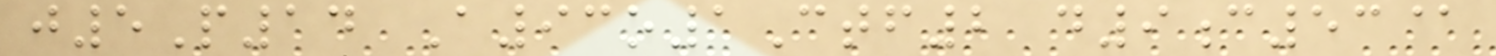j5P14 A93o1Ctf2 d9c53@
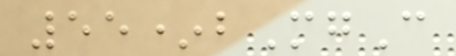55*bMgC
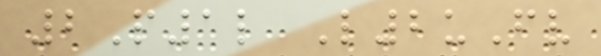2P1l L2uFv
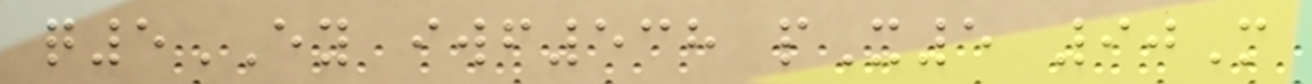q5EY iwf538 pX5 90M
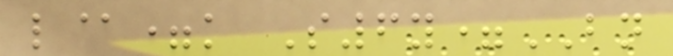l@=k S6y=BN
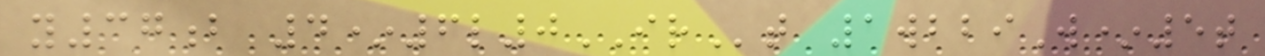y37b 4*6l0IRt 1wbbiW*5t
